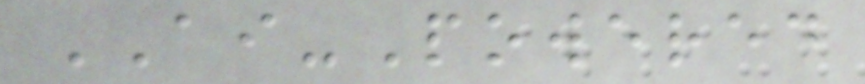AI-Powered
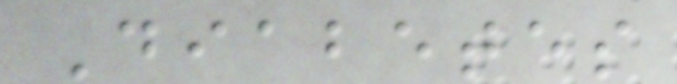Diabetes
